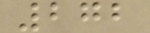272
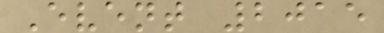Event 2015
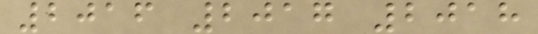2016 2017 2018
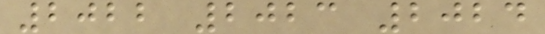2022 2023 2024
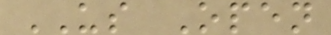US Open
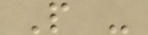P -
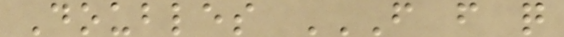Doubles F F Q
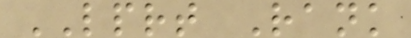LPRT Rank
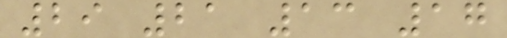29 21 13 17
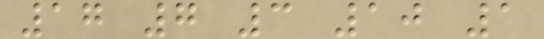17 7 3 10 1
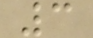3
